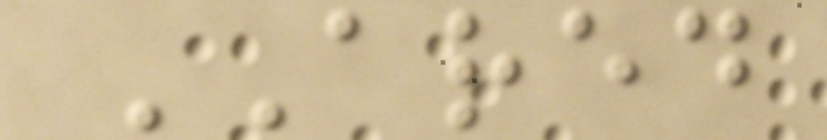ARED
